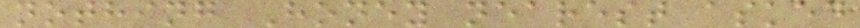nothing Honey nearest asked
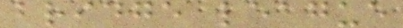bridge league
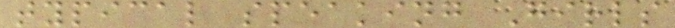typical speaking Girls
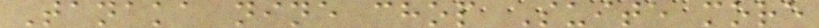Tanaka nine chop Suite more
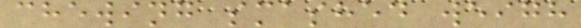chewing smashed weigh
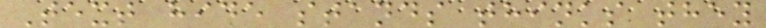Text hide stands thinks they
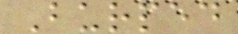Burped
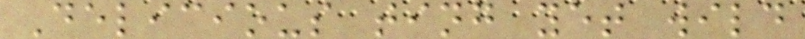Delicious ting yet wild
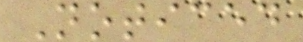Noticed
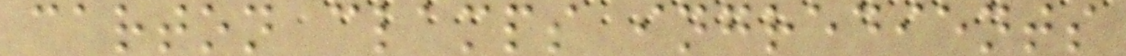carton clamps ingredients
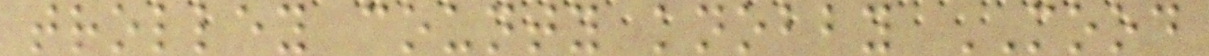trolley county knobby MOOD
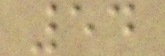54
